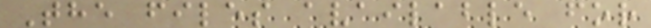The files available for
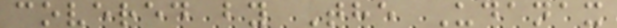covered by The Udanax
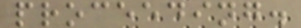proceeding.
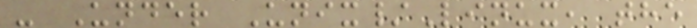- Under Unix/Linux, the
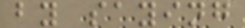by saying
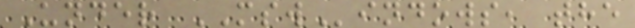Under MSWindows, the
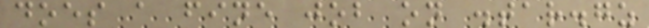does a fine job on .tar.gz
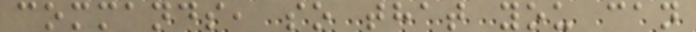commands, so that you can
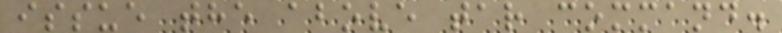issue the above tar command.
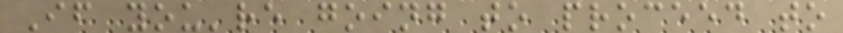If you're going to proceed to
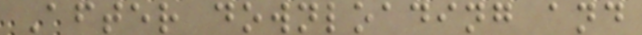After downloading and
